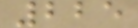225
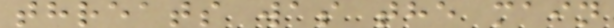threats was the main
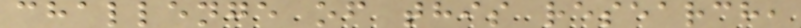challenge of this research,
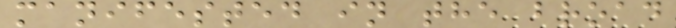manifested in the broad
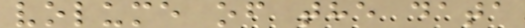volume of the data
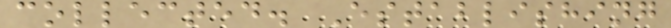collected. Establishing
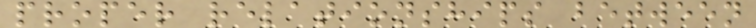proper relationships between
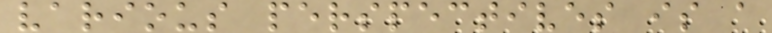various perspectives is a
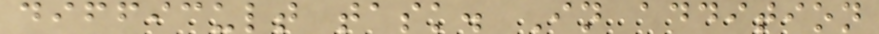difficult task. In addition
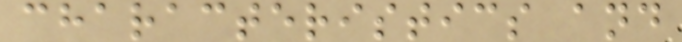characteristics and
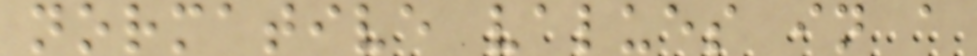normative values in a
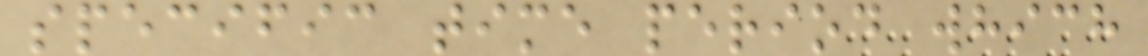specific time period which
